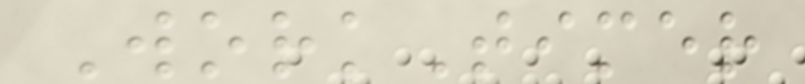WorkTimer
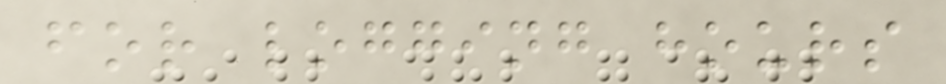for logging hours
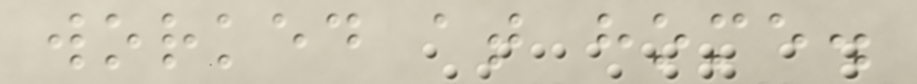worked at home.
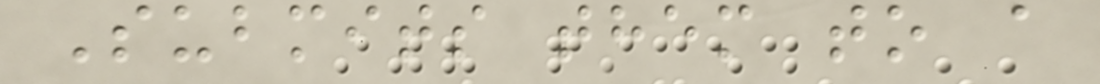Submits them to a
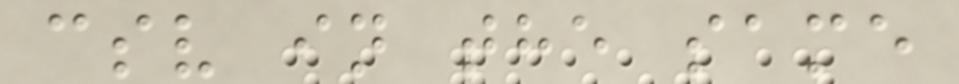csv in the same
